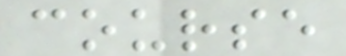course
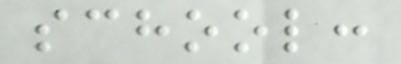school:
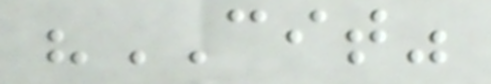"CIT"
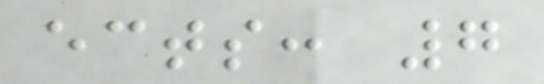ects: 7
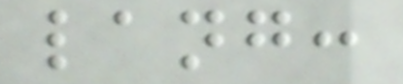lang:
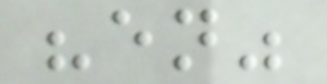"en"
